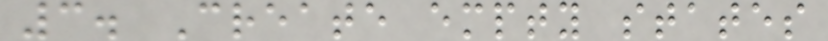3. Create empty states
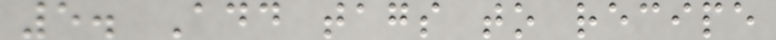5. Add tags to recipe
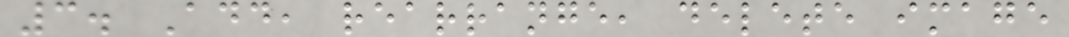3. Add, rearrange, delete image
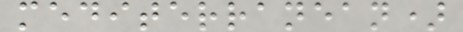mediterranean)
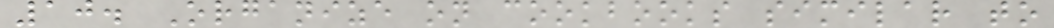10. Organize on cookbooks similar to
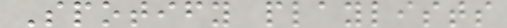Spotify playlists
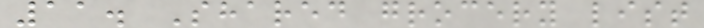11. Shared grocery list
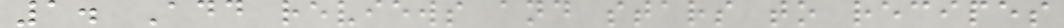1. Add reviews and stars to recipes
